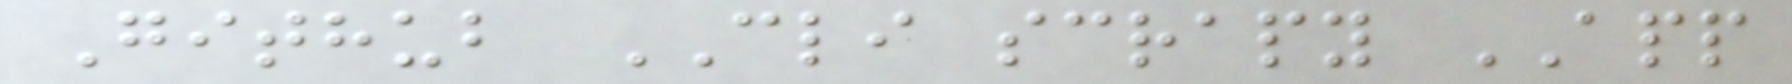Github CLI scrapy APP
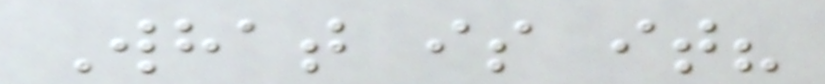What is it?
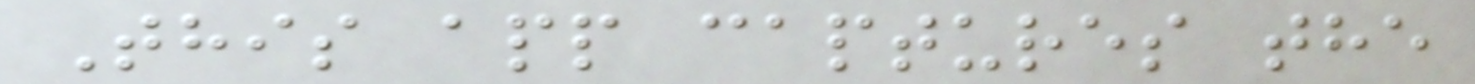This app captures the
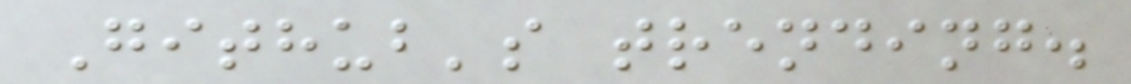Github's trending.
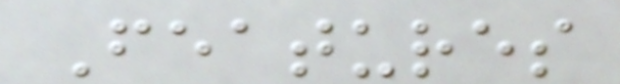Features
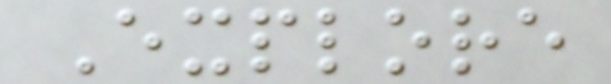Explore
